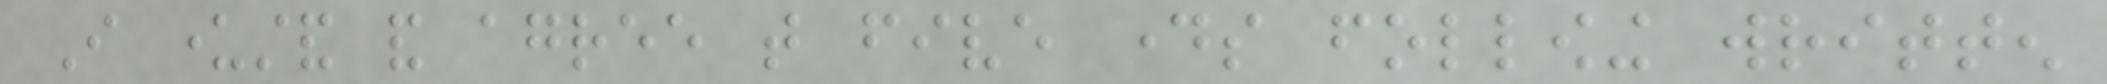I understand and agree that five days following written
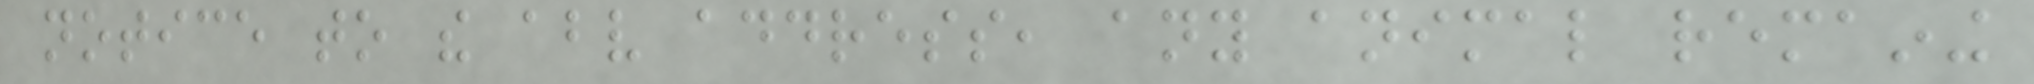notice to the above address, any animal remaining
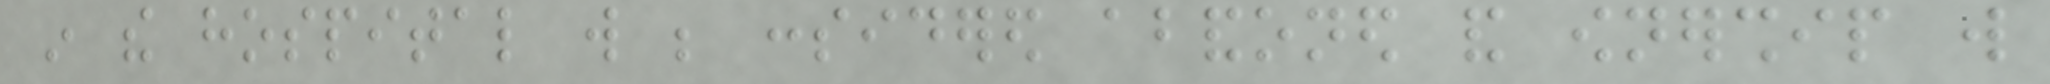in the hospital will be considered abandoned and ownership will
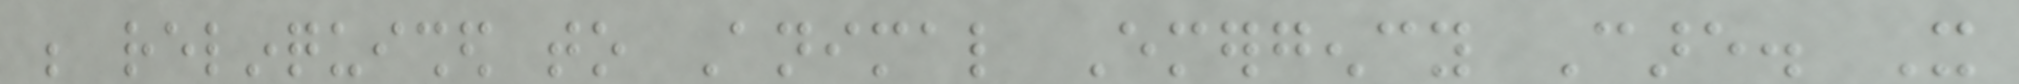be relinquished to Animal Emergency Care. It
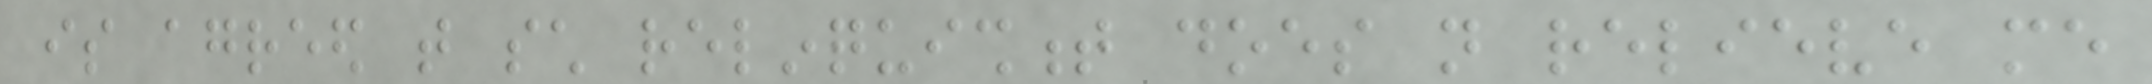is agreed that such relinquishment does not relieve me
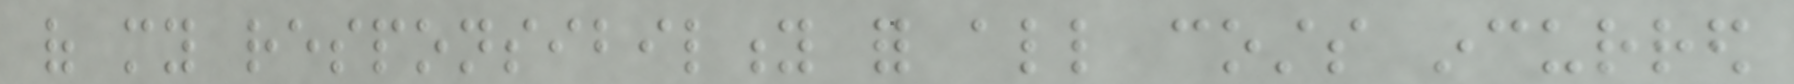of my responsibility for all costs incurred
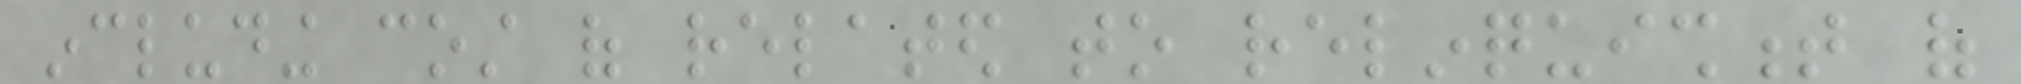including cost of related to relinquishment of
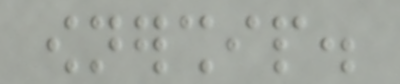ownership.
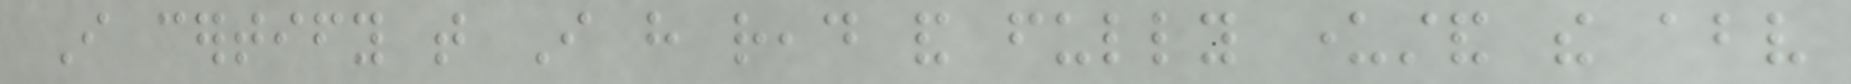I certify that I have read and fully understand the above
